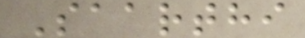Saarthi
